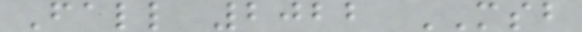Fall 2022 MSB
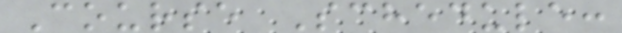Course Schedule:
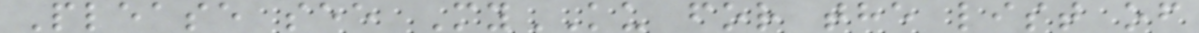Please see MyKU for the list of
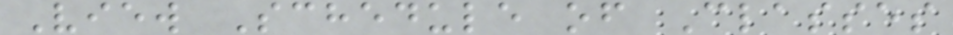View Schedule of Classes
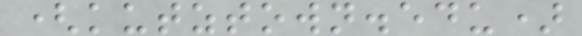(kutztown.edu)
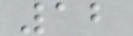12
